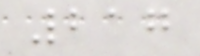217
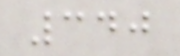340
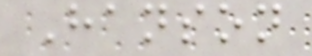Hanson
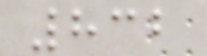832
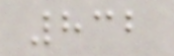832
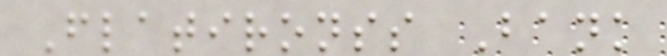Flatironss Bank
